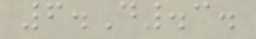6.D.3.
